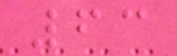63
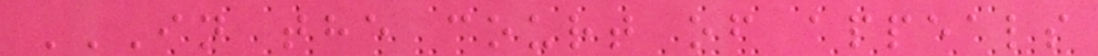IN THE COURT OF APPEALS
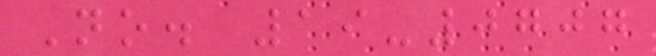No. 19-0707
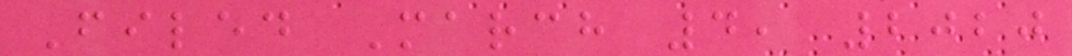Filed March 4, 2020
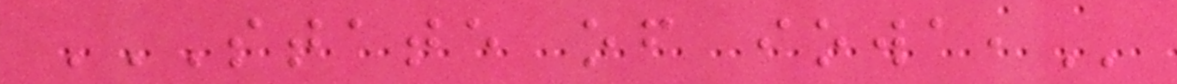STATE OF IOWA,
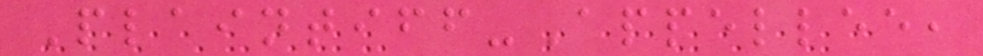Plaintiff-Appellee,
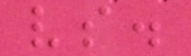vs.
